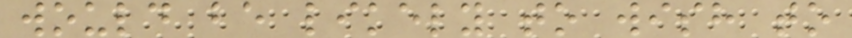would be likely to wish to
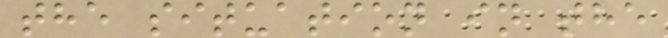the situation in the
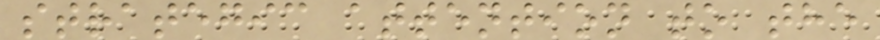strategic attention to the
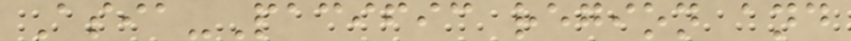Asia-Pacific region and
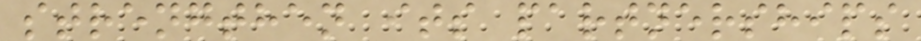strengthen its partnerships
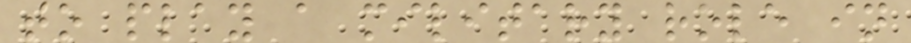to play a military role in
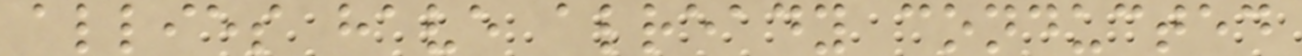allies have already conducted
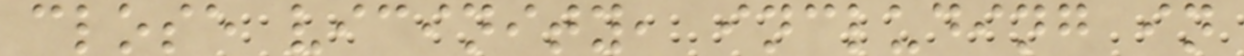close vicinity, including in
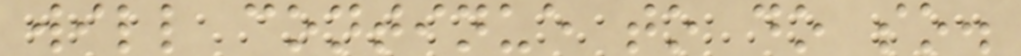will continue to do so.
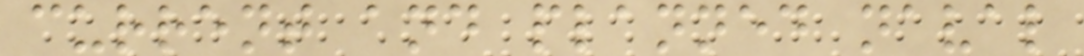current and planned naval
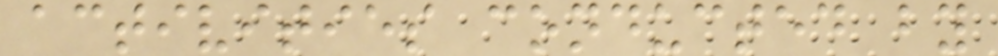activities conducted by
